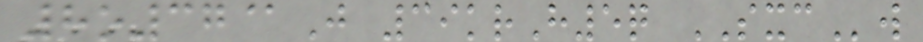8o37@J 39krH5q SXCw
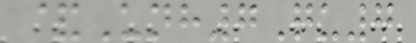&Unh7Qu7
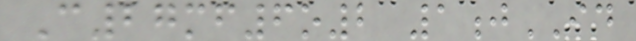C27mf6o2 1jID
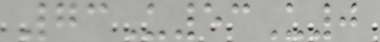73U53U0
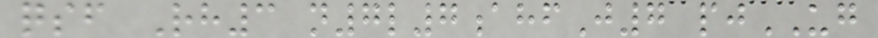qsf Rh3 n7l7ahfJ7 pjUG
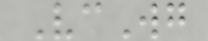VcWg
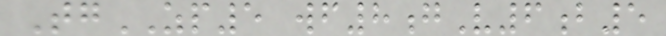TgZP5 wf8gV6b5
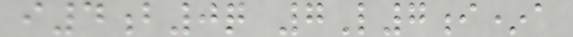i4b0q 7L7i*a
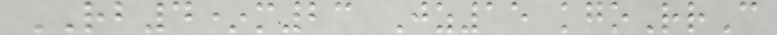RB4*m23 Jz15 kgoRrC
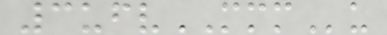3ufvMMMu
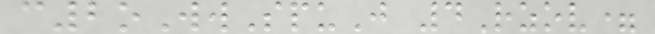c2oWwSpuJ 4Rzov=
